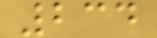234
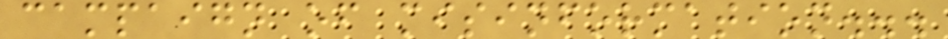campaign of misinformation...
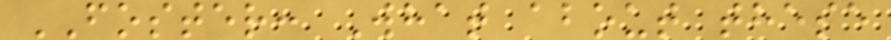FOSTER: What about these
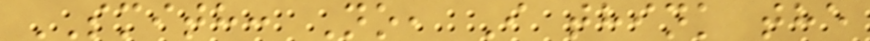SMITH: No, I think the
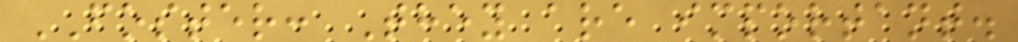FOSTER: They are important.
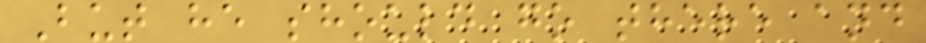But he should go there and
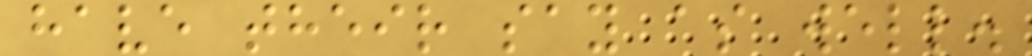have their say as well.
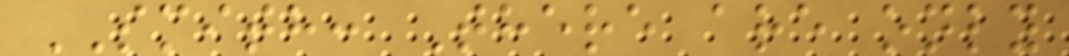SMITH: There are only
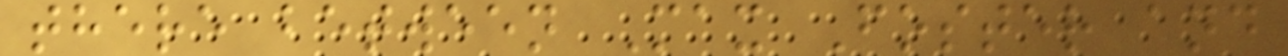there between Max Foster and
